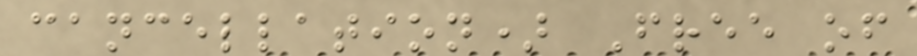cancellation) Free of
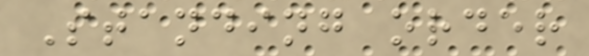Standing order
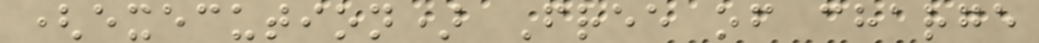(execution) Free of charge
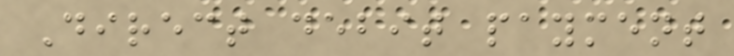Direct debit payment
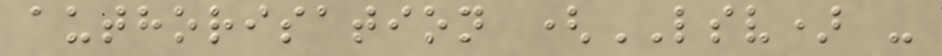authorisation (LSV) -
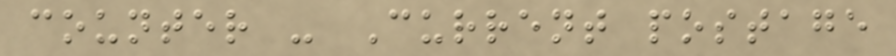counter - Current postage
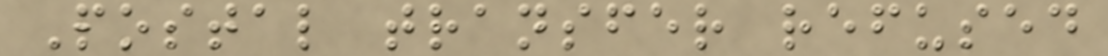Postal transfer refused
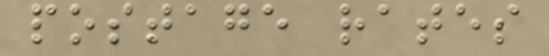postage rates
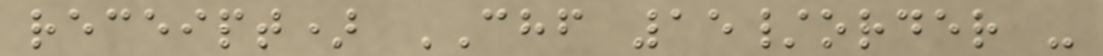receipt) CHF 15/order -
